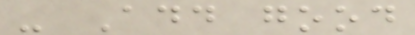- Add good
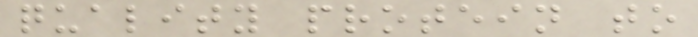quality protein to
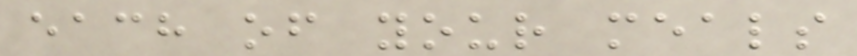each of your meals
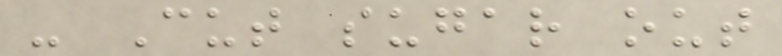- Cut sugar out
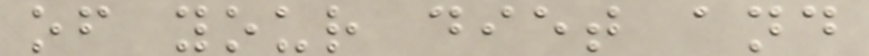of your diet and
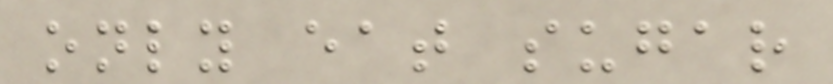only eat sugar
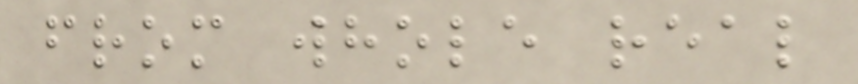from whole real
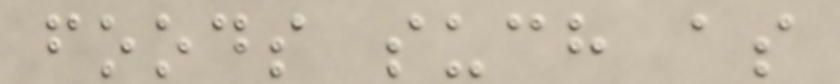foods such as
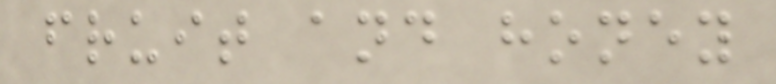fruit and honey
